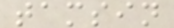tamsin
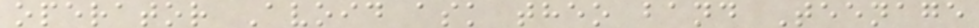operator Avoid ask theo band Teenage
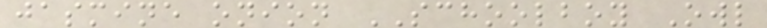jasmine onion SCHOOLBOY Owl
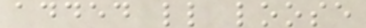added ll loose
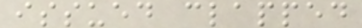issued clapped
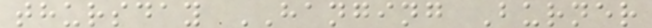thursday HANGING Burner
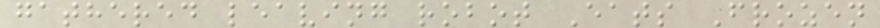gathered leaving robot Eats Frozen
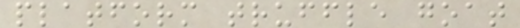platform truffle goat
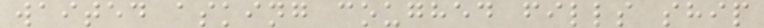waited asking coughed fills ship
